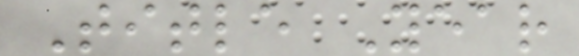Title Year
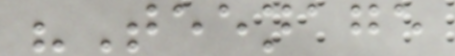"Teenage
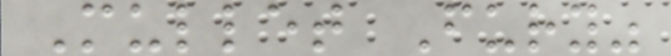Mullet Fury"
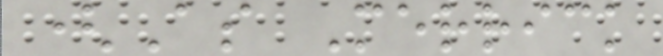(As Merrick
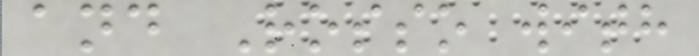and Rosso with
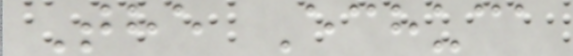The Echuca
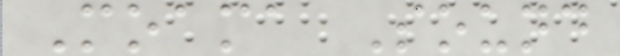Moama Sound
